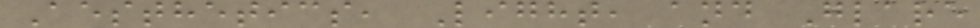Aesthetics, Light, and Glare
